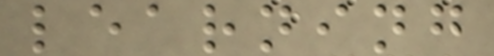learning
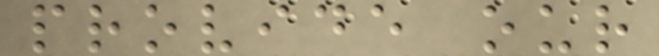provide our
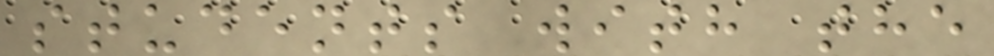students with the
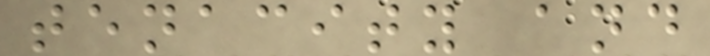tenacity and
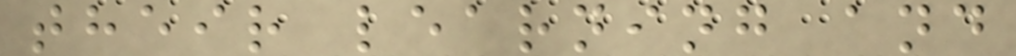their learning and
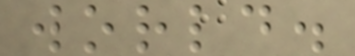world.
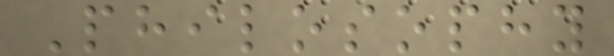Philosophy
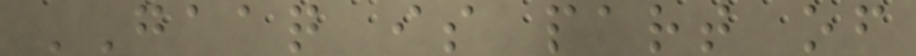GAAQ is part of
